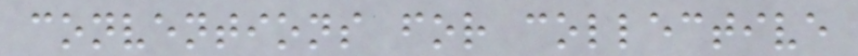conventions for collective
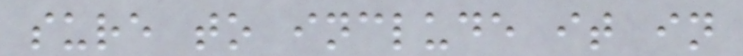sure to include it in
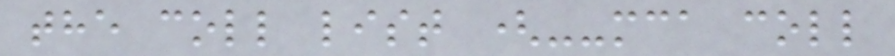the coll list (--mca coll
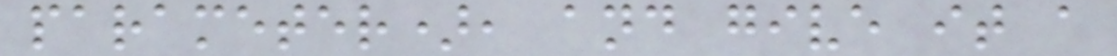parameter), and give it a
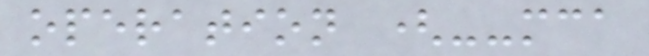operation (--mca
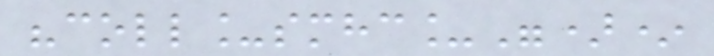"coll_smhc_")*
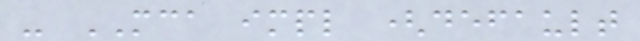- MCA impl (default
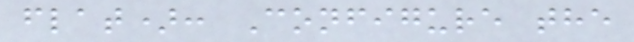flat): Configure the
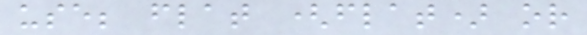use; flat (flat) or
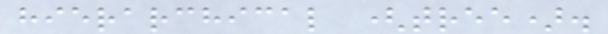hierarchical (tree).
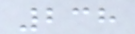238
